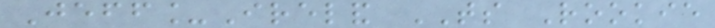Jeff_Ireland TS Rookie
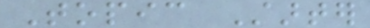Topic Starter
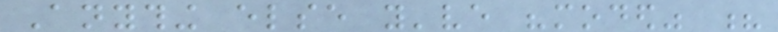Anything else you've "moded" ?
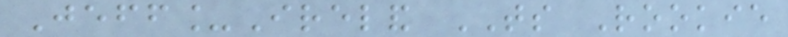Jeff_Ireland TS Rookie
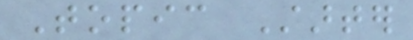Topic Starter
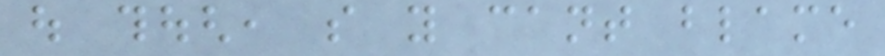out though, so you cant blame
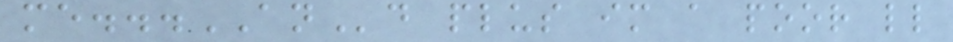me...ANd plus im a poor little
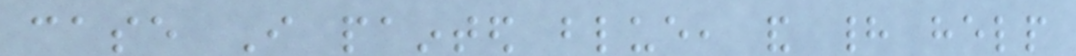case I painted blue, and had help
